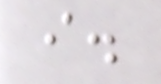i.
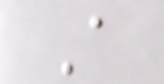A
